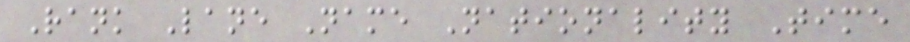Rank Lane Name Nationality Time
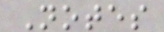Notes
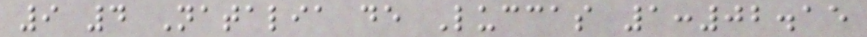9 4 Natalia de Luccas 1:02.15
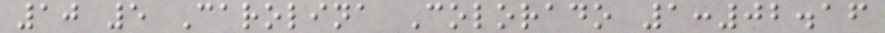10 5 Carolina Colorado 1:02.16
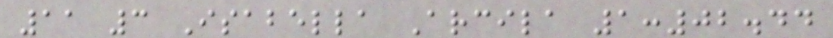11 3 Isabella Arcila 1:02.44
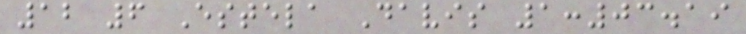12 6 Estela Davis 1:03.19
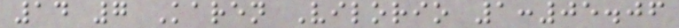14 7 Karen Vilorio 1:05.06
